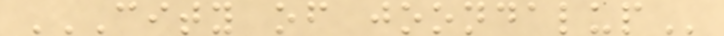CITY OF JOONDALUP
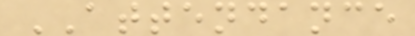ATTENDANCE
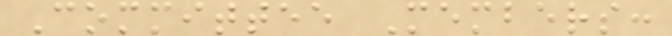Committee Members:
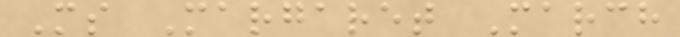Ms Margaret March
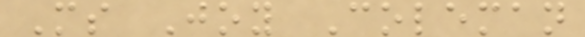Ms Joy Coleman
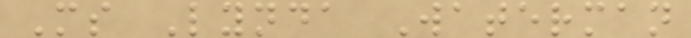Ms Lynda Waterman
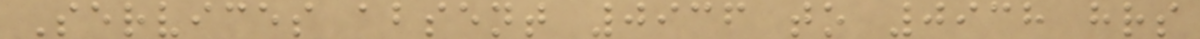Services absent 0936 to 0938 hrs
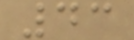43
